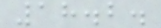18.2.
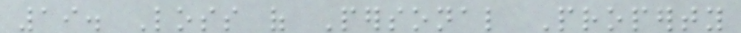19. Loss of Personal Property
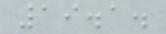19.1.
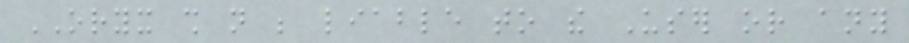ORYX shall not be liable to the User or any
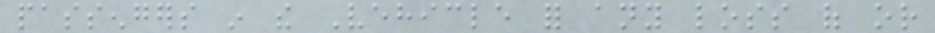passengers in the Vehicle for any loss of or
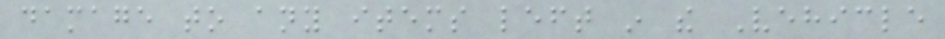damage to any items left in the Vehicle
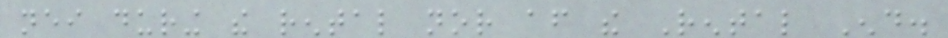neither during the rental nor after the Rental End.
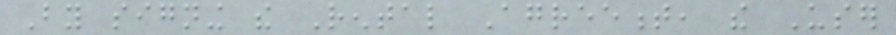By signing the Rental Agreement, the User
